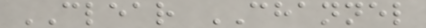CLEAR CHANNEL
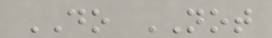DO NOT
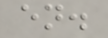en.
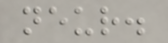neur.
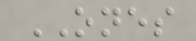ONES
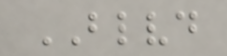BLVD
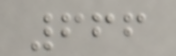666
